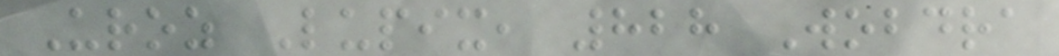Uroz Lupix, 828 Wobdra
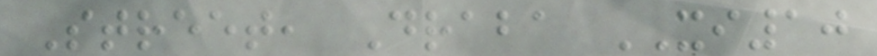Street, Draba XI10
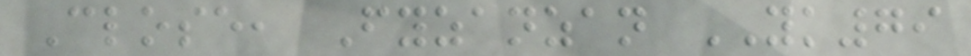Close, Fyzanzan YK79
